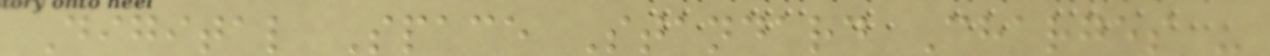Digital Space Standard Charges -
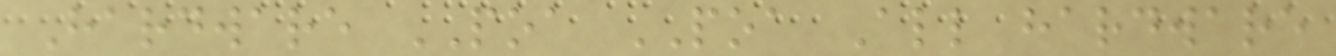Hardware POA POA All hardware
